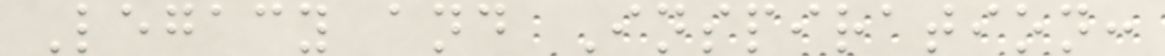Legacy and Inspiration:
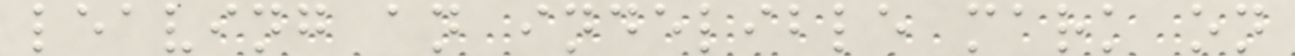leaving an indelible mark on
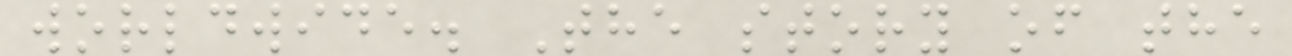worldwide. The story of the
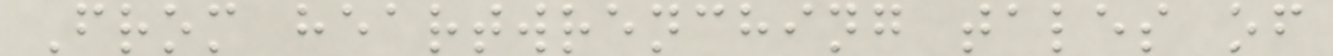From heartwrenching tales of
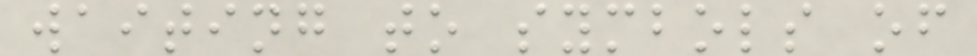waiting to symbols of
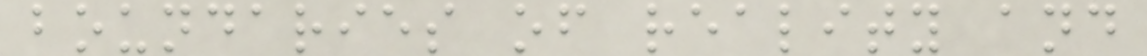boundaries of reality and
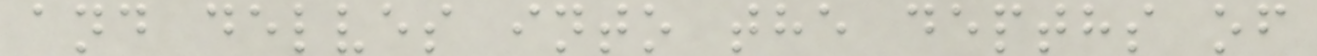and delves into the depths of
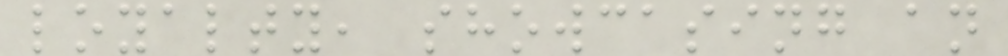loyalty, showcasing an
